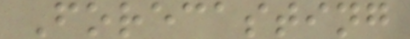Forecasting
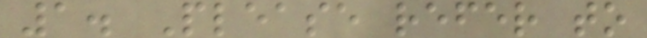1. Please refer to
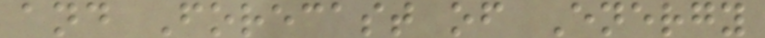and Forecast of Energy
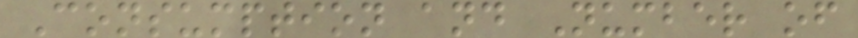Consumption and Number of
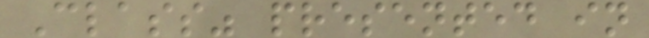Class" presented in
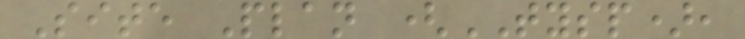Site Plan (TYSP),
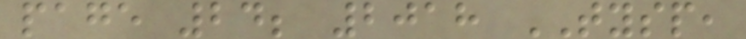page 24; 2018 TYSP,
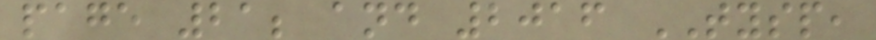page 21; and 2016 TYSP,
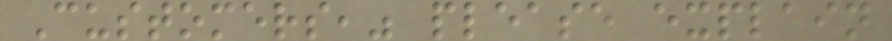Customers," please explain
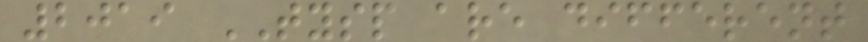2019 TYSP are different
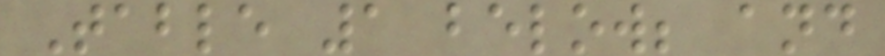Table 1 below; and
